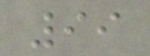99
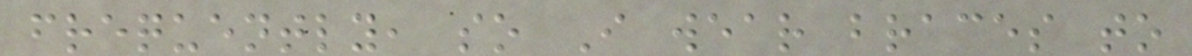frequently, so I wear braces to
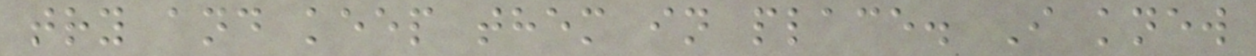try and keep them in place. I knew
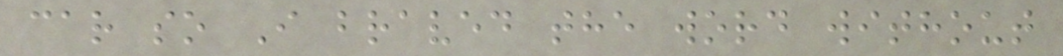car so I braved the word without
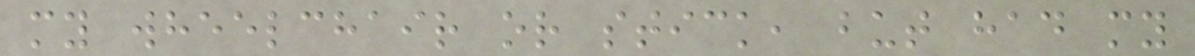my wheelchair or stick, but had my
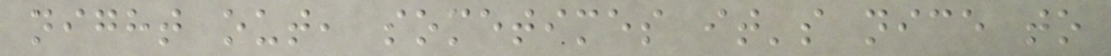night out, sometimes it's nice to
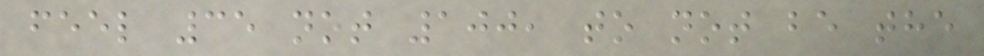feel 35 not 100, to not be the
